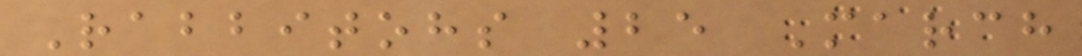Rabbitohs 25 March
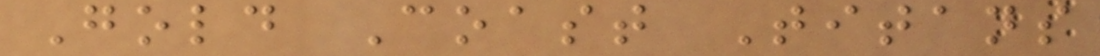Gold Coast Titans
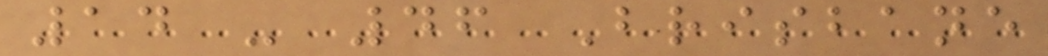14 - 46 Brisbane
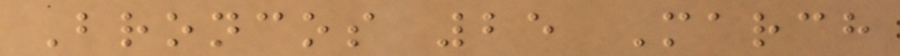Broncos 25 March
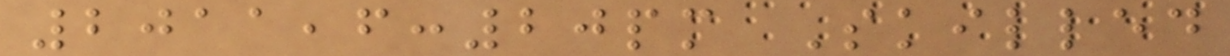2011,6:20pm Skilled
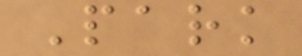Park
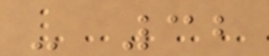- 32
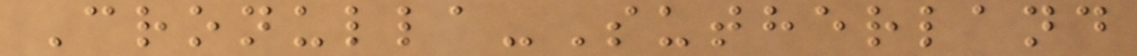Cronulla-Sutherland
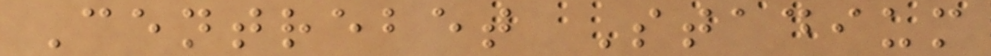Centrebet Stadium
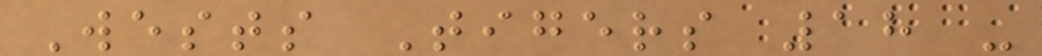Wests Tigers 18 -
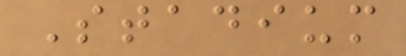Stadium
